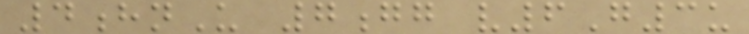4hnU 7gg v6G3u
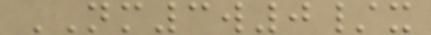NM3w0/x
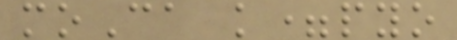moCa k=pyo
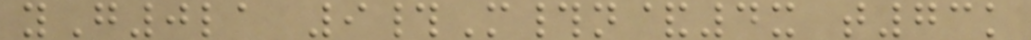yG0la 9#M#n&4x t73k
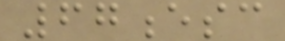67esc
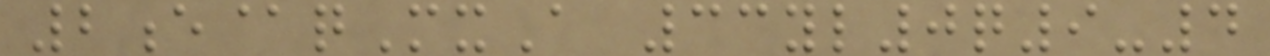2e@qMxA 33yl0q9-4
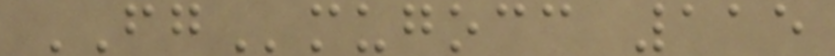FGmugocc 115
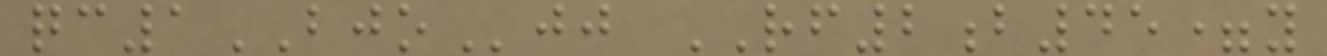qc1BJOjj RF2b45=y
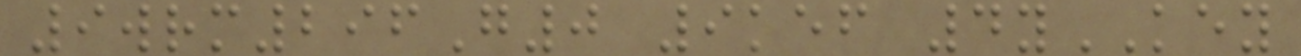9wrm296G0 9kef 4yKEY
